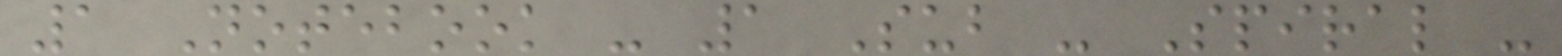1 Notebook - 1 Sub - Spiral -
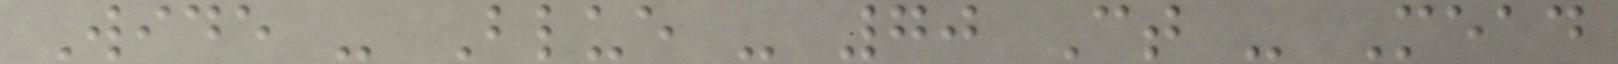Wide - Blue - 70 Ct - Mead
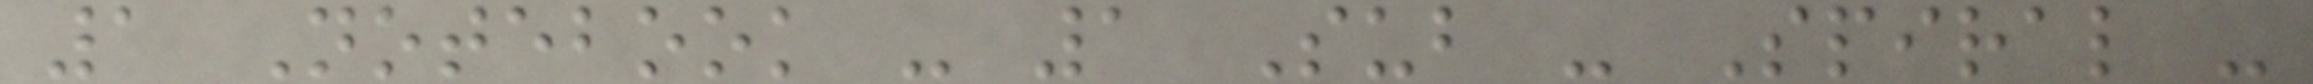1 Notebook - 1 Sub - Spiral -
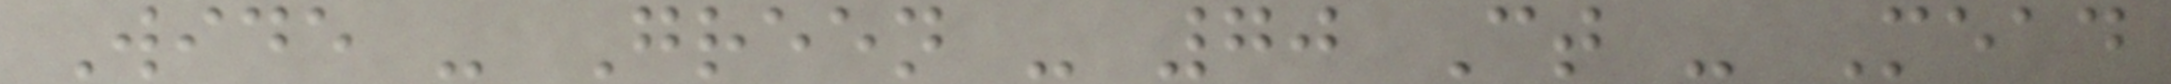Wide - Green - 70 Ct - Mead
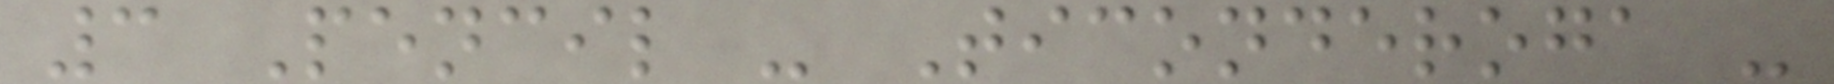3 Pencil - Ticonderoga -
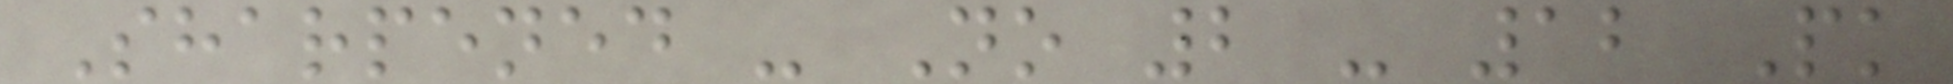Sharpened - No 2 - 12 Pk
